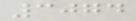3074
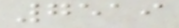7519
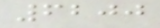6200
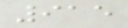915
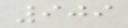909
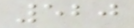520
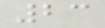23
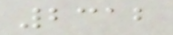2312
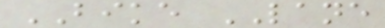BIKE LANE
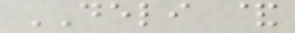DELI &
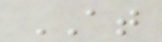AT
